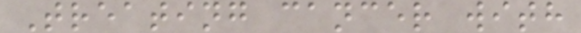Treating cancer with
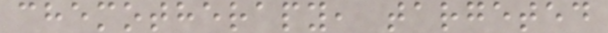chemotherapy, targeted
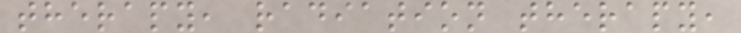therapy, radiation therapy,
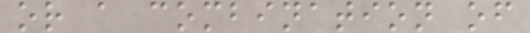or a combination of
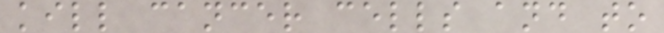kill cancer cells and to
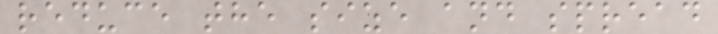reduce the size and spread
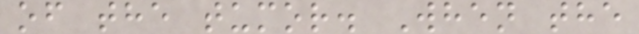of the tumor. When the
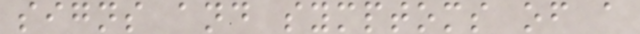signs and symptoms of a
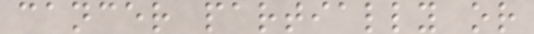cancer partially or
